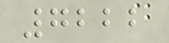7222
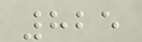825
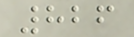826
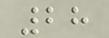28
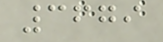3679
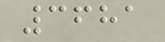3681
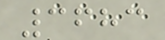3683
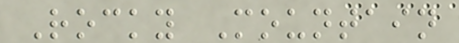Rocky Mountain
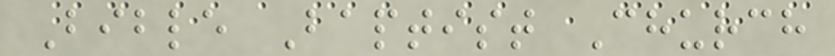Bible Baptist Church
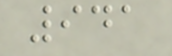941
